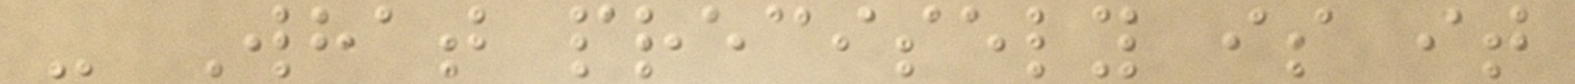- What precisely is it
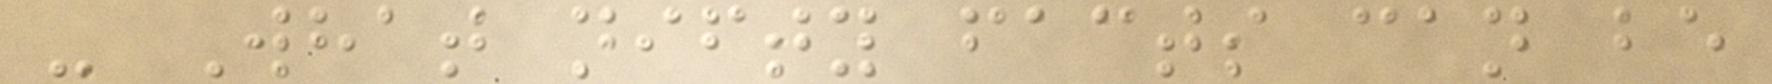- What nifty facts can be
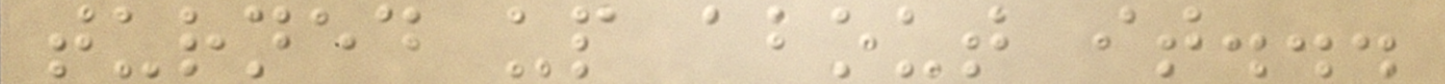turned up about it...
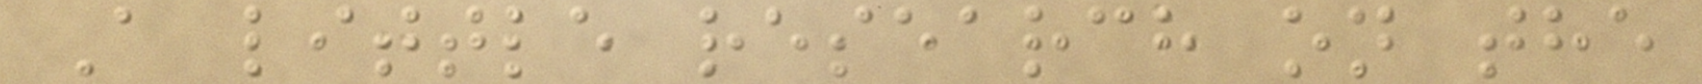A little research on the
